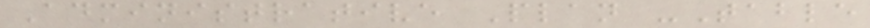Administrative Plan -Table
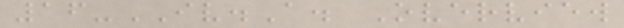16-IV.A. Overview
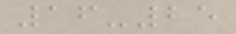16-25
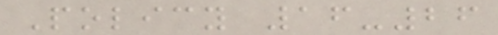Policy 16-26
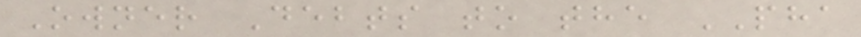Owner Debts to the PHA
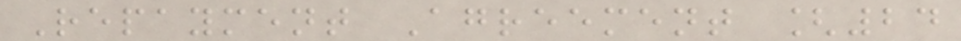Repayment Agreement [24
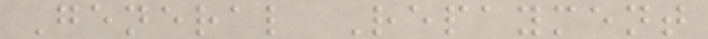General Repayment
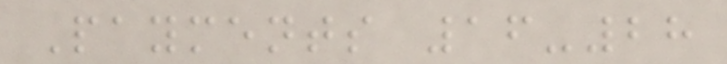Payments 16-28
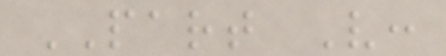PART V:
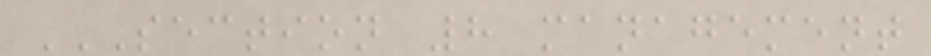SECTION 8 MANAGEMENT
